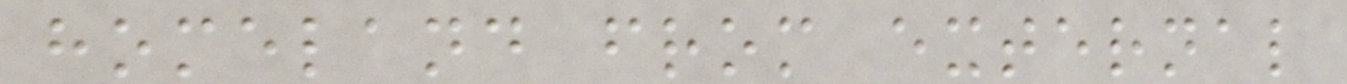homeland from external
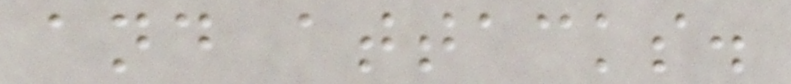and attacks.
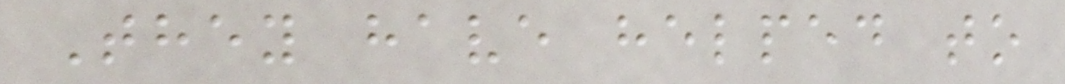They have helped to
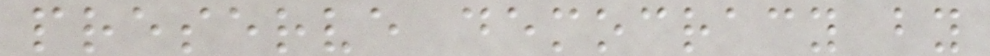preserve democracy by
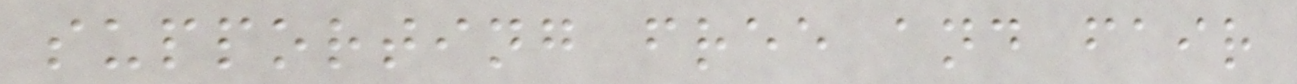supporting free and fair
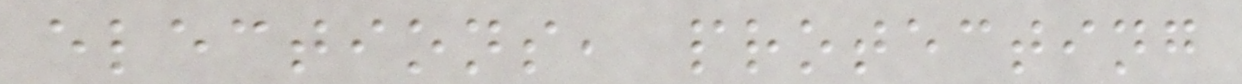elections, protecting
